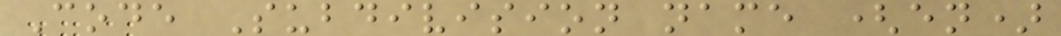Code Subdivision name (en)
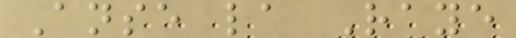Anse la Raye
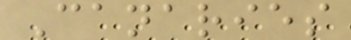Canaries
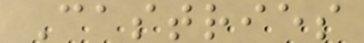Castries
